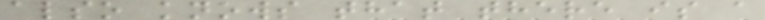also knows that there is a
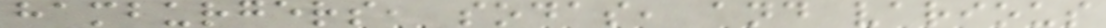hamburgers, sodas, and various
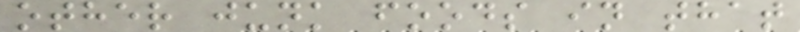other junk foods in that
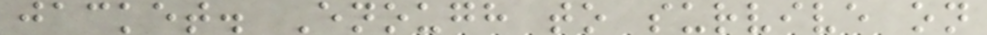jacket. Enough to survive on
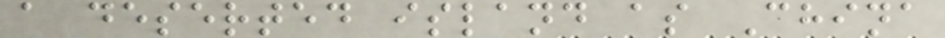a deserted island as China
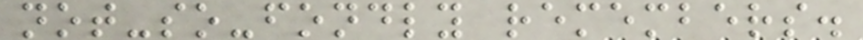not-so-fondly remembers.
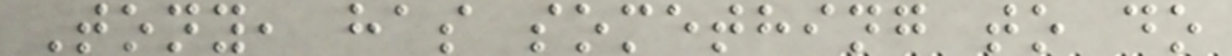Tony, has something to do
